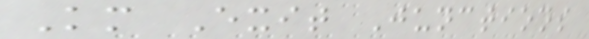Km Exit Junctions
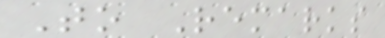To Remarks
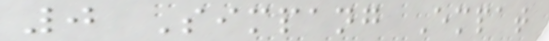0 Simpang Empat
